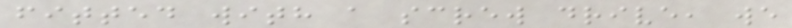fitted with a screw drive, we
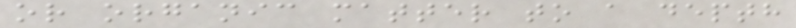or organic matter to a depth
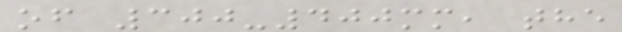of 300-400mm, the
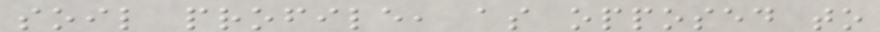soil profile, as opposed to
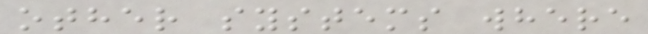other systems where
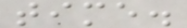time.
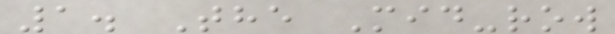1. The Mid-row
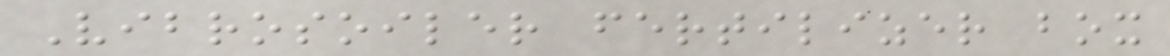Vibrosoiler fertilizer box
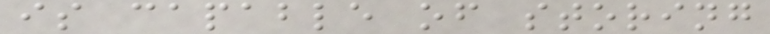is capable of storing
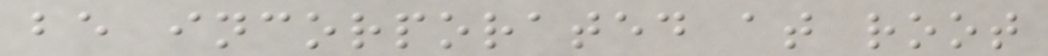be incorporated at root
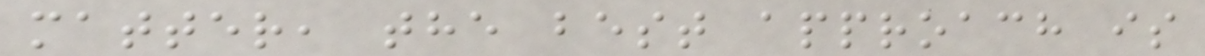matter, the best approach is
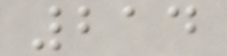214
